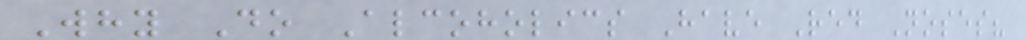Why Do Alcoholics Have Red Noses?
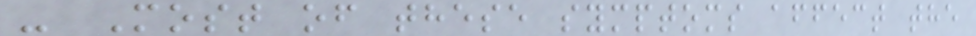- Most of these symptoms affect the
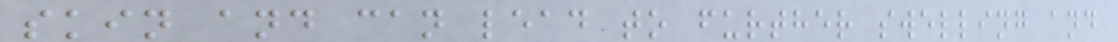skin and can lead to further swelling and
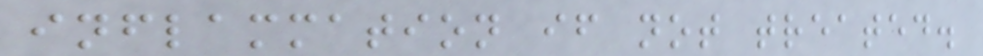inflammation if not treated.
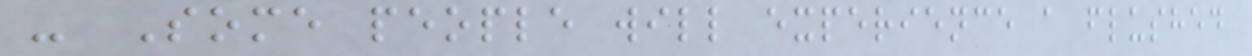- Some people will experience a flushed
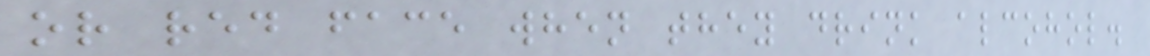or red face when they drink alcohol.
